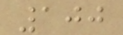100
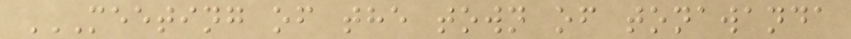MEETING OF THE TOWN OF TONAWANDA
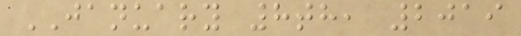JANUARY 8th, 2019
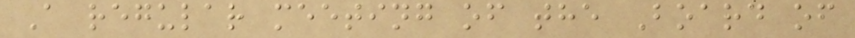A regular meeting of the Board of
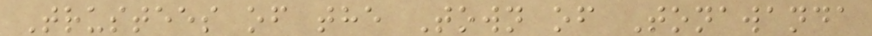Trustees of the Town of Tonawanda
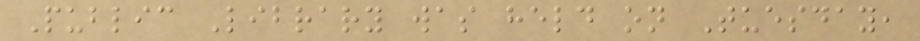Public Library was held on Tuesday,
